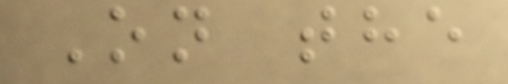On the
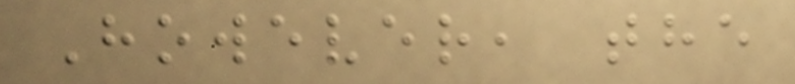However, the
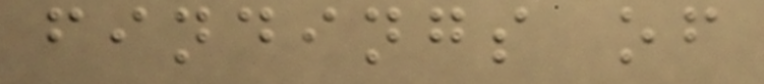findings of
